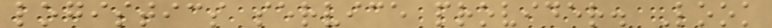logistics service provider. Look
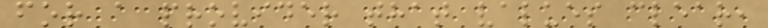for a provider that values clear,
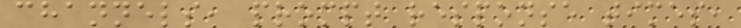channels, prompt response times,
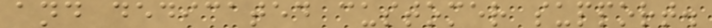and dedicated customer support.
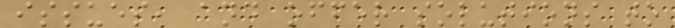issues, and offer solutions to
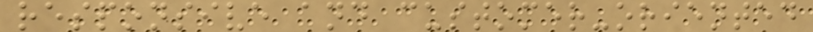responsive and customer-oriented
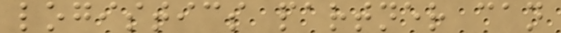logistics partner can
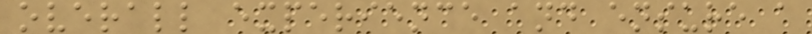overall experience and ensure a
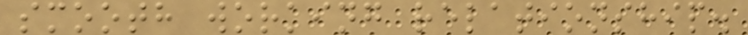smooth working relationship.
